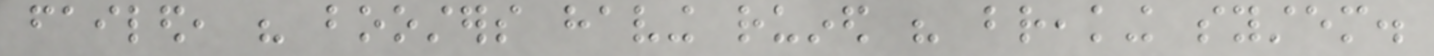failed, his boosters having ruined his breaking system.
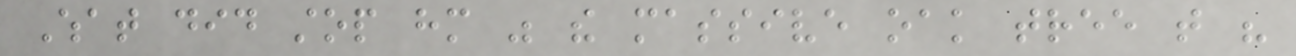What did stop him was the massive oak tree that his
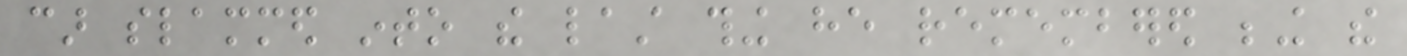car slammed into the last thing he remembered being the
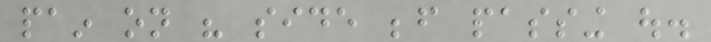pain on his side before passing out.
